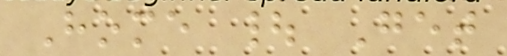Home | Get
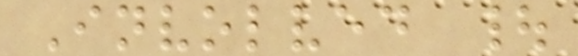Involved |
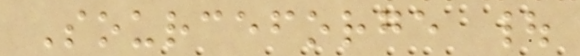Sourceforge |
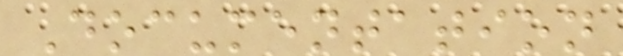Documentation
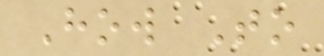How To
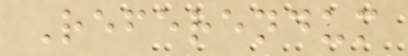Referendum
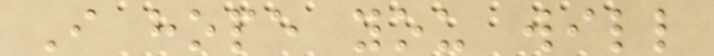I hope you will
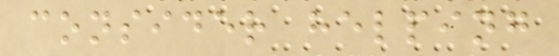consider helping
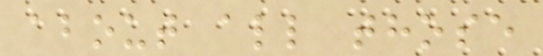about all those
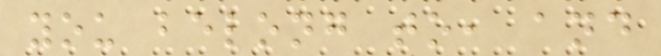you belong to, and
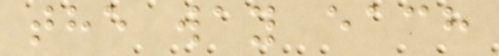the way each
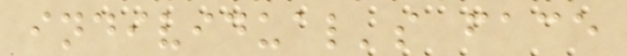individual's face
